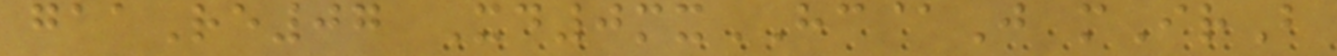gaaRe07 Xd0mxHC@J mIrB
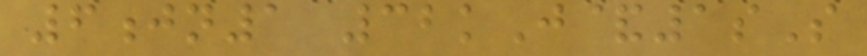6jn1 32kJ&1sS
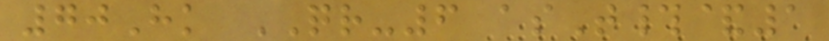70Hk QR-6 asT#&1
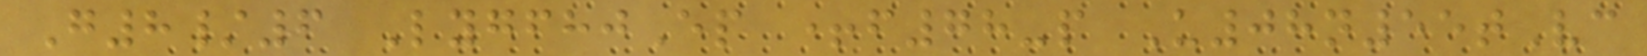G8/6 LygfhjEp +f78-p U08n55tVc
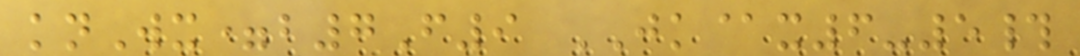knWx=b7F9 JK@x6-5#
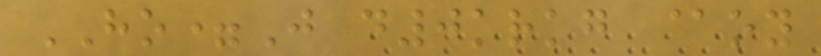HO=J d0krkg @oy
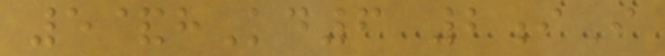5&hKd6 2iI
